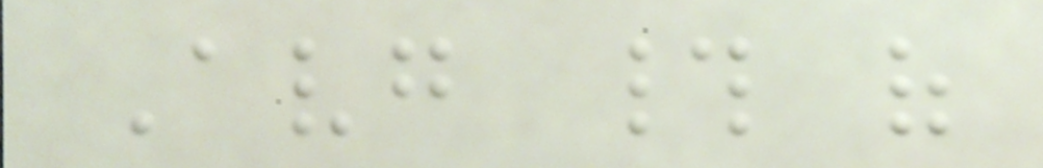Avg # of
